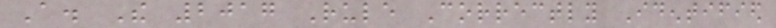A. The 2017 Rule Correctly Identified
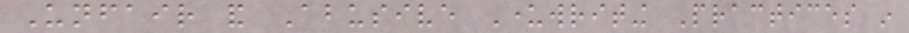Unfair and Abusive Underwriting Practices in
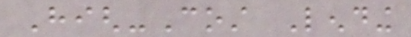High-Cost Lending
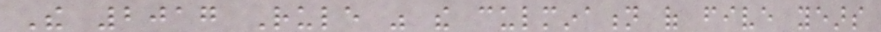The 2017 Rule was the culmination of five years
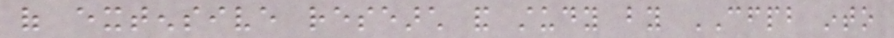of extensive research and study by CFPB into
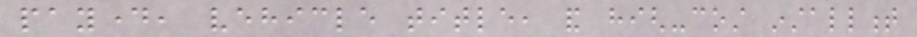payday, vehicle title, and high-cost installment
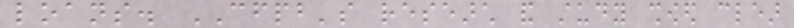loans. CFPB's research and study showed clear
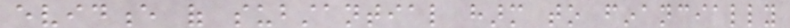evidence of substantial harm to financially
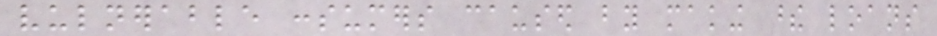vulnerable consumers caused by making these loans
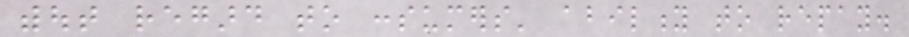without regard to consumers' ability to repay.
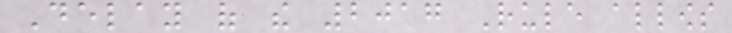Delay of the 2017 Rule allows
